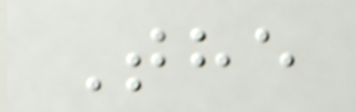The
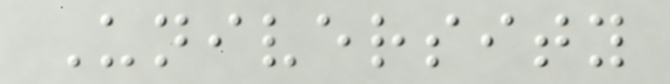University
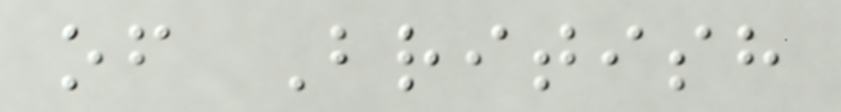of British
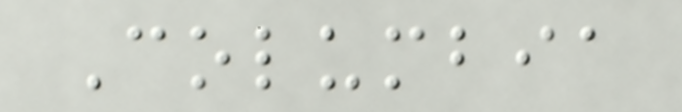Columbia
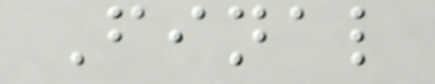Final
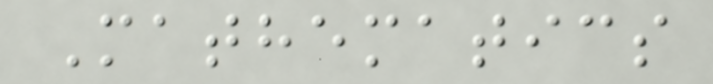Mathematics
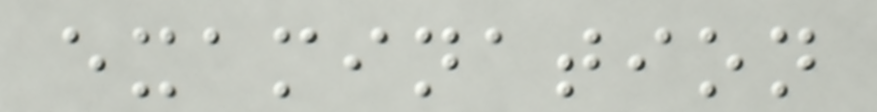examination
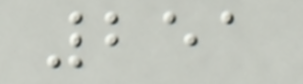251
